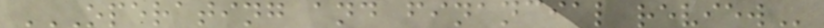OPERATING AND FINANCIAL REVIEW
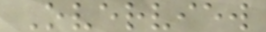Overview
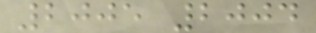2005 2004
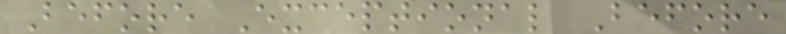Before Exceptional Before
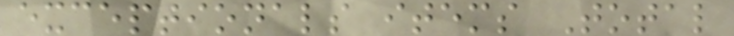exceptionals items Total
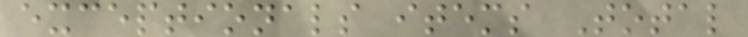exceptionals items Total
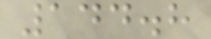144.8
